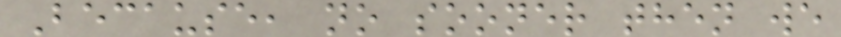Because, no sooner then we
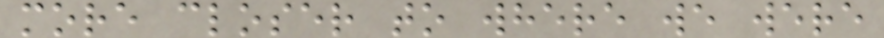more closer to where we were
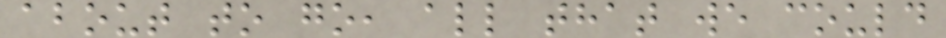about to go, all that we could
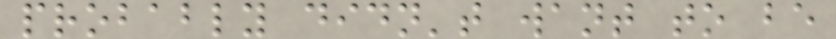probably didn't want to be
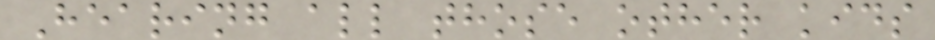Hearing all those other kids
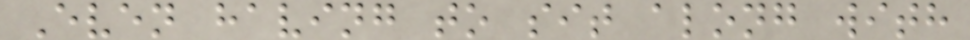Even having to sit along with
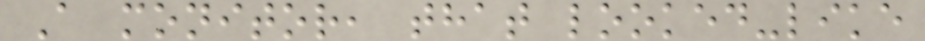A monitor, that looked-like
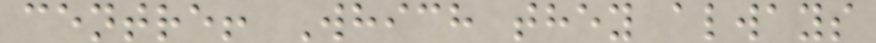centre! Which they always
